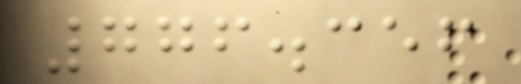776.356
